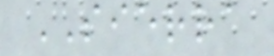SIERRA
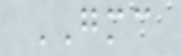GMC
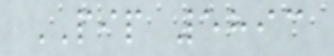PIP 5893
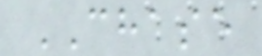CHASE
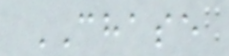CHASE
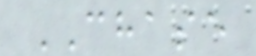CHASE
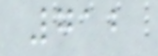712
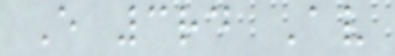E 3rd Av
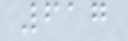617
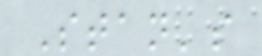Stan's
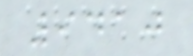9410
